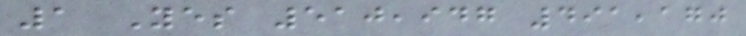1 Yes 510,947 491,170
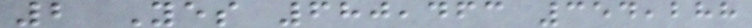2 Yes 680,463 354,288
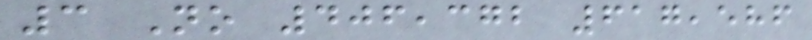3 No 406,372 617,586
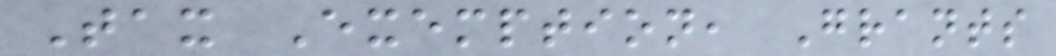Tax Exemption, Grants
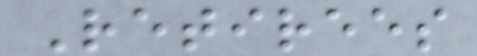Retirees
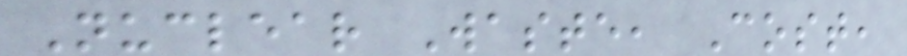Nuclear Waste, Cost,
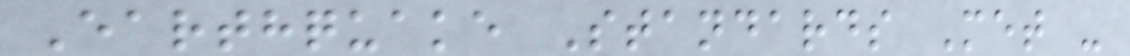Earthquake Standards Met -
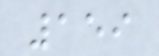159
